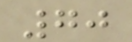70
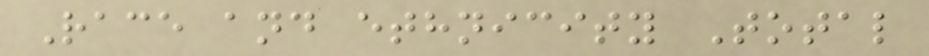Race and ethnicity Total
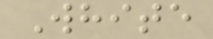White
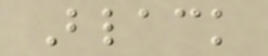Black
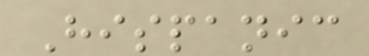Hispanic
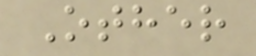Other
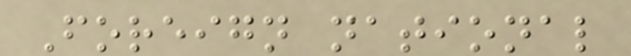Foreign national
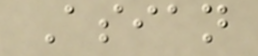Asian
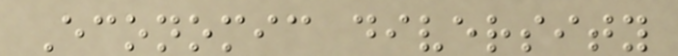Economic diversity
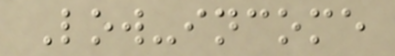Low-income
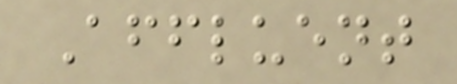Affluent
